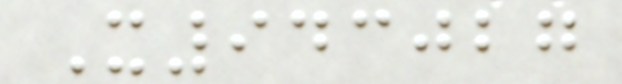X943027
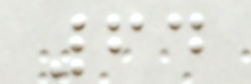64
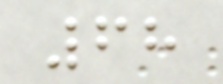68
